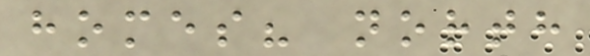homes? north
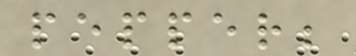pepper;
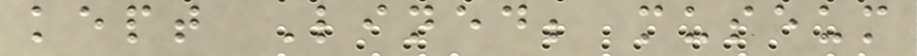kept Lined; museum
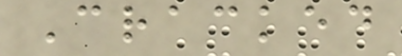Cracked
